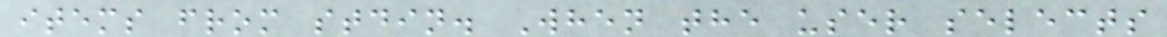items from stdin. When the user selects
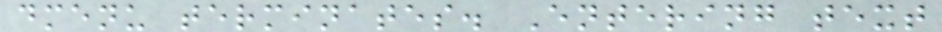dmenu terminates. Entering text
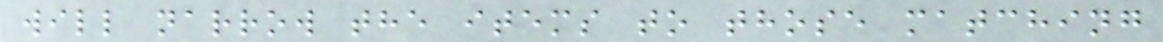will narrow the items to those matching
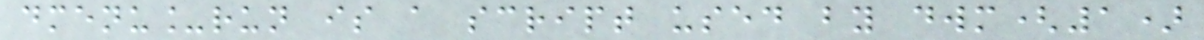dmenu_run is a script used by dwm(1)
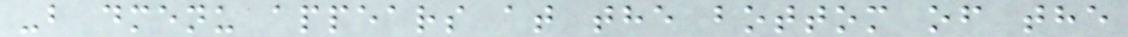-b dmenu appears at the bottom of the
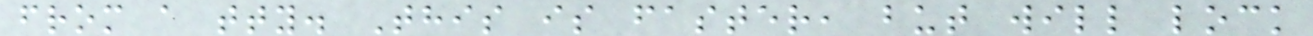from a tty. This is faster, but will lock
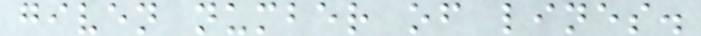given number of lines.
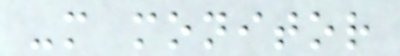-m monitor
